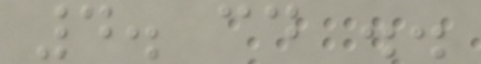4. cd ..
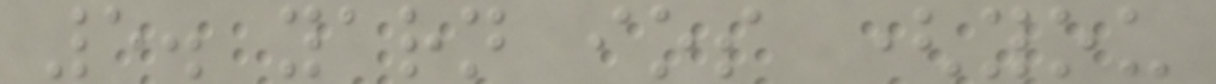5. yarn ios (you
